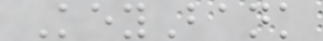KeyBank
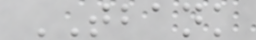TBANK
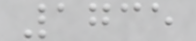1735
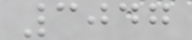3047
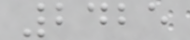2425
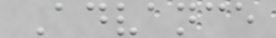Advance
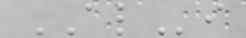ALi
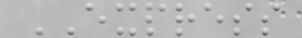EXPRESS
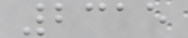2315
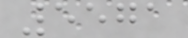5571
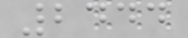2444
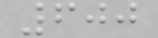600
